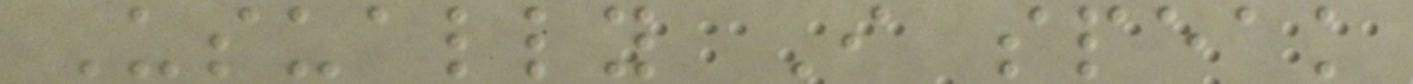Usually I speak
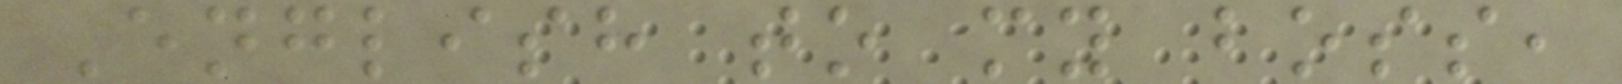English to my boss,
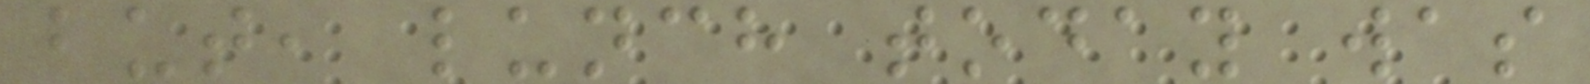but, lunch today was
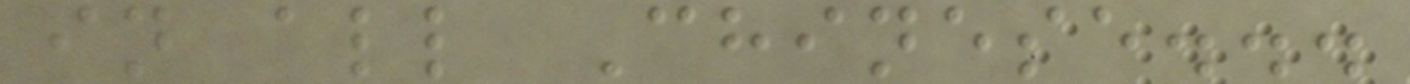in all Chinese...
